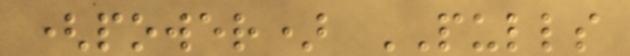(power) PULLS
